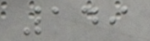149
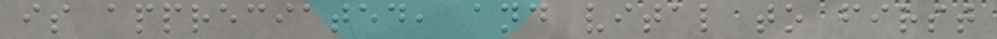is appreciated, and vital to first
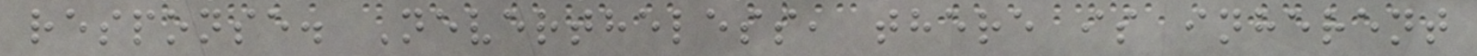response. Nevertheless, there is inherent
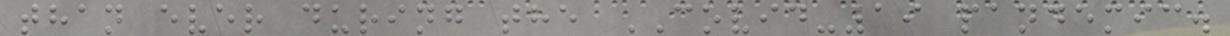than ever during the COVID-19 pandemic.
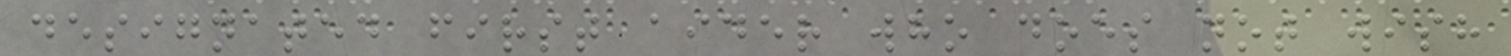designated first aider who does not wish
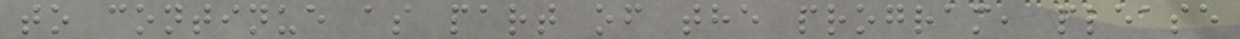to continue as part of the program, please
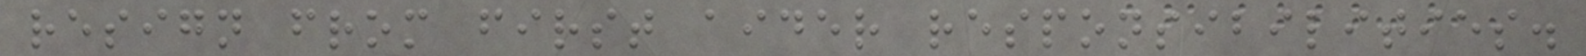resign from first aider responsibilities.
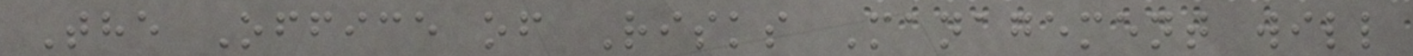The Office of Risks Management will
